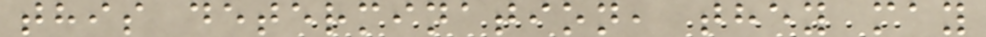this determination, they may
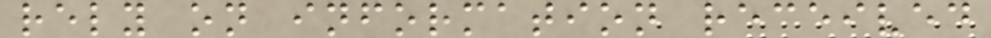rely on information received
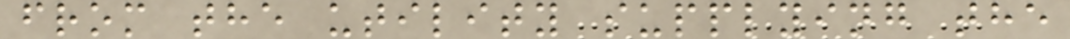from the utility supplying the
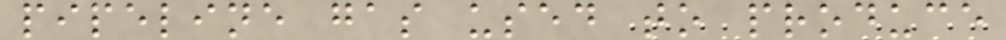pipeline gas used to produce
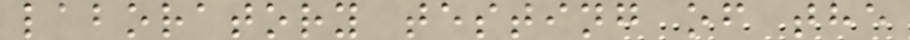laboratory testing of the
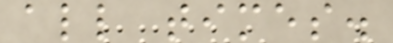all times.
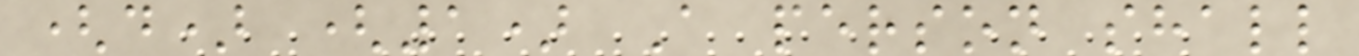(d) (1) A person shall
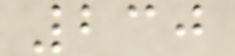230
